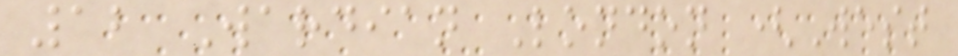12 Wardian London (West
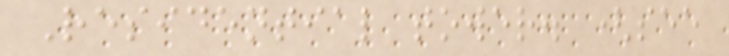Residential tower. (see
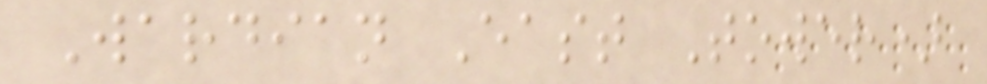Wardian East Tower)
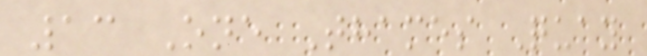13 One Thames Quay
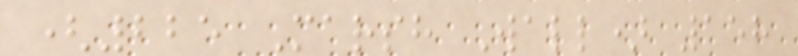(225 Marsh Wall) 158
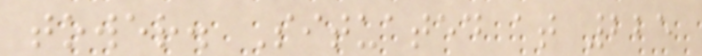tower. Situated at 225
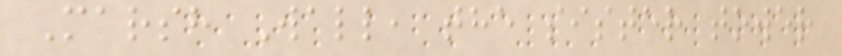Marsh Wall, the sister tower
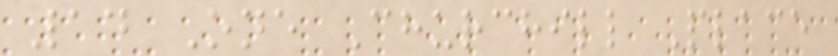14 One Churchill Place
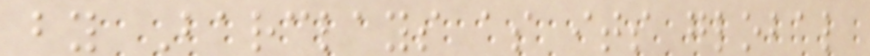by Barclays as its global
